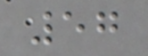57
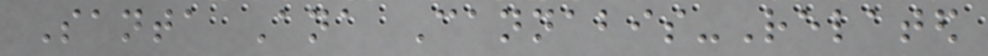Santa Ana Cannabis-Related
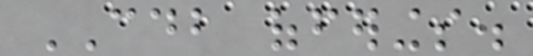CDB offerings.
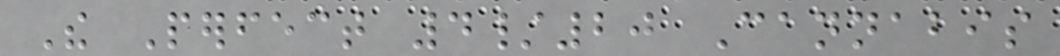The Perfect 4/20 Cannabis
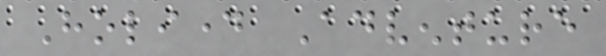Holiday Adventure
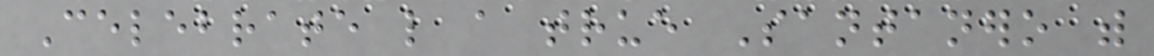Celebrate like a true Santanero with
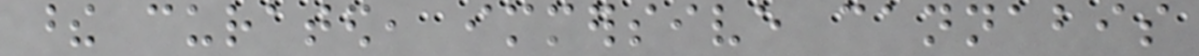these curated, immersive cannabis
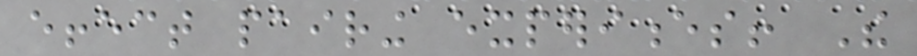effect pairing experiences! The
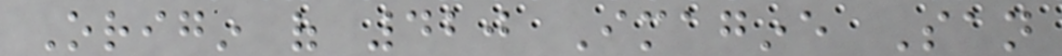Origin of 420 Imagine San
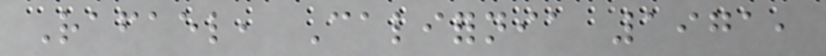Rafael, California 1971,
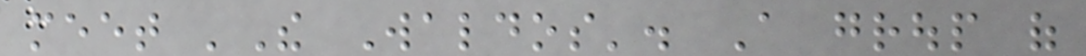meet 'The Waldos'. A group of
